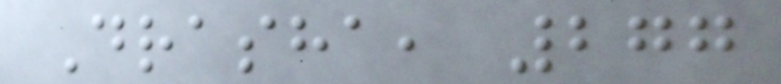Drasha, 277
